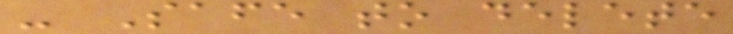- Safe to delete
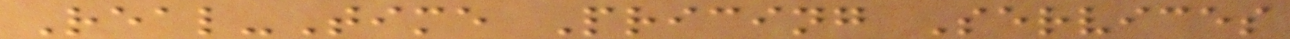Real-Time Pricing Services
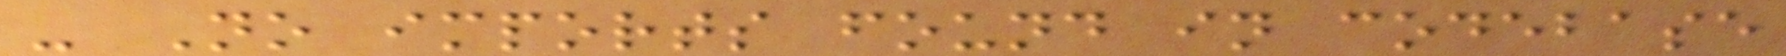- No imports found in codebase
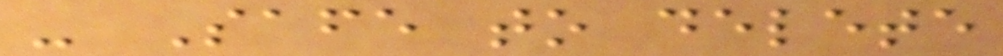- Safe to delete
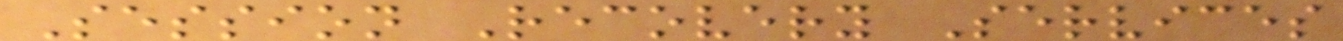Session Recovery Services
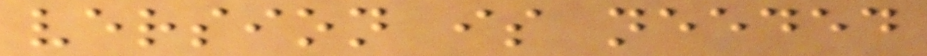version is needed
